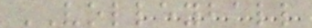VOLLEYBALL
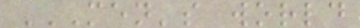MEN'S WORLD
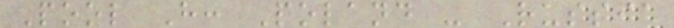Pool H: Poland - Russia
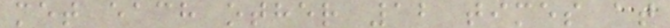met each other 12 times at
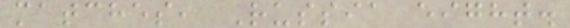matches, Russia eight.
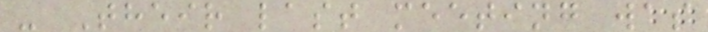- Their last meeting was
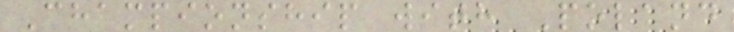Championship with Poland
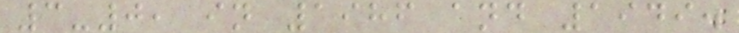3-0, in 1986 and 1949.
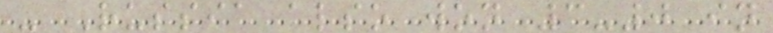- Russia also won 3-0 in
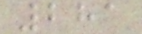281
